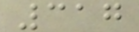317
